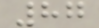87
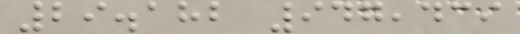29.182 947,439
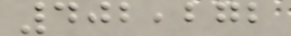402,272
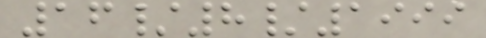16/8/1999
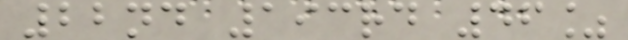22nd 193rd 46%
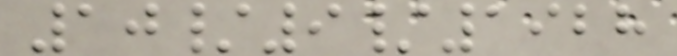10/9/1928
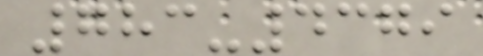783-4379
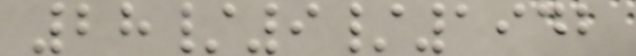28/9/1942
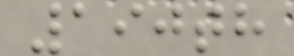190th
